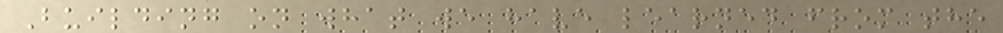Building on what we have learned from the
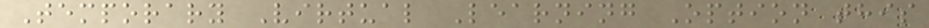Temporary Virtual Learning Option this
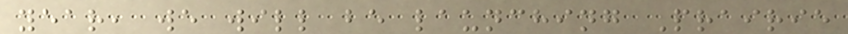year, we will be launching Prairie
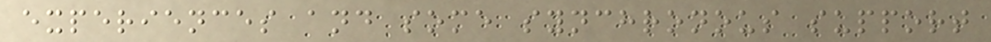experiences and some synchronous support
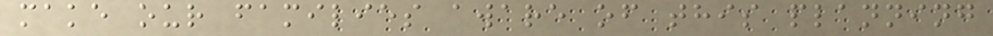make our families aware of this planning
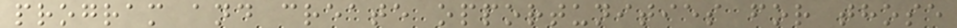program and create opportunities for those
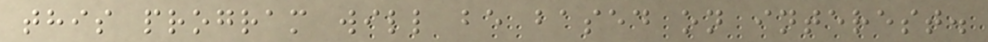this program will be based on interest.
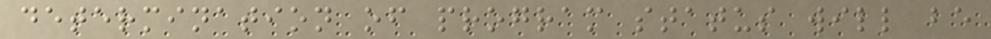determination of program status will be
